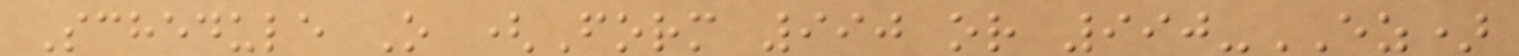Schedule O (Form 990 or 990-EZ)
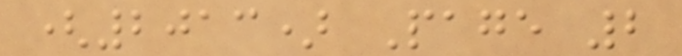(2013) Page 2
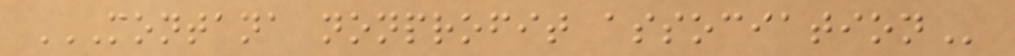MONTANA NONPROFIT ASSOCIATION
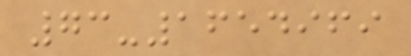73-1654969
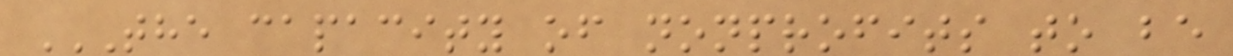THE CAPACITY OF NONPROFITS TO BE
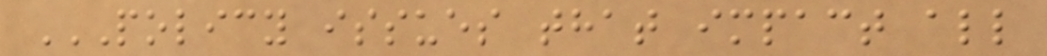POLICY ISSUES THAT IMPACT ALL
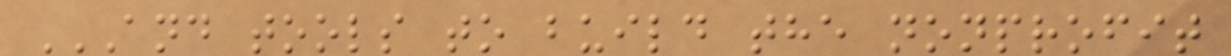AND TOOLS TO BUILD THE NONPROFIT
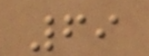69
